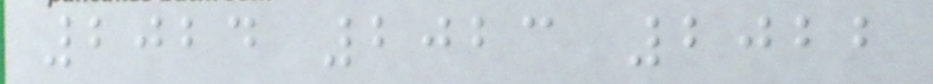2024 2023 2022
